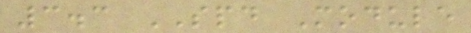3.3 SPD Module
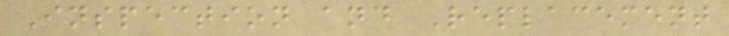Inspection and Replacement
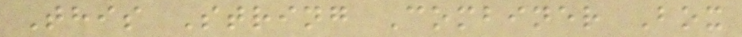This String Combiner Box
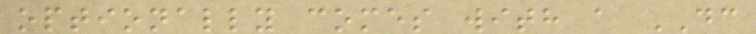optionally comes with a DC
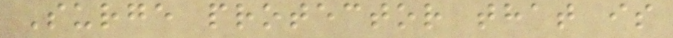Surge protector that is
